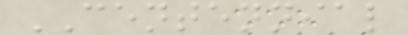CENTENNIAL
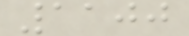1100
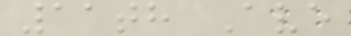11th Ave
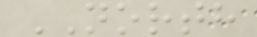NORTH
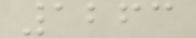1263
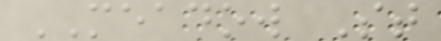MEADOW St
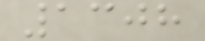1308
